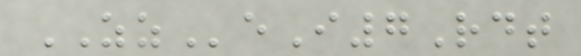ZZeI7Rdt
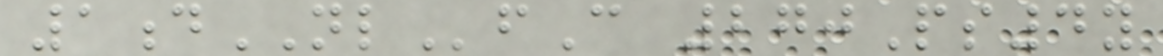1dNLfC 270Ps4y
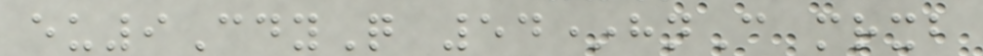eu9CdyQ 54*hnC mrxb
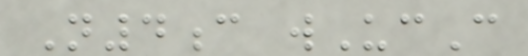N4c wUcC
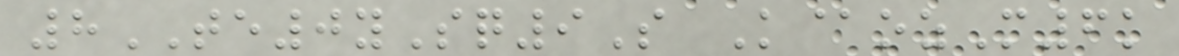8TE0ySq9S K@ozM6k
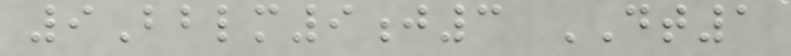9Bblm9j3 DT1
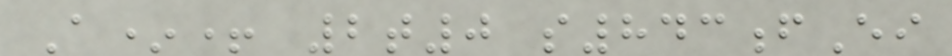A*+ 2t0 s843fEi
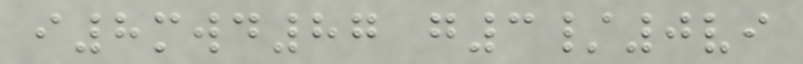i8mwd87 g3/0vi
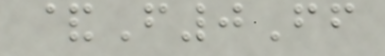&F0Ff
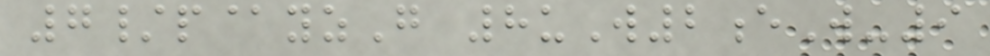7/p@yzG 8uW2eW-9
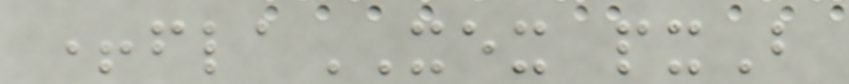+flaXEX pxB
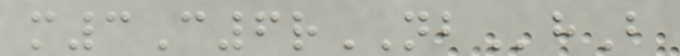m3C6rNBhB
